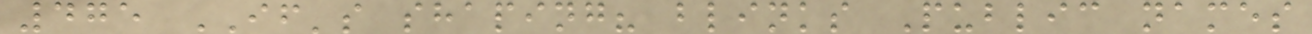475 IF's shaping? blinks Public names
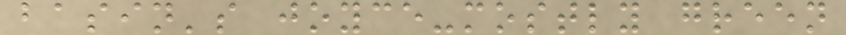basin's joyce-mostly green
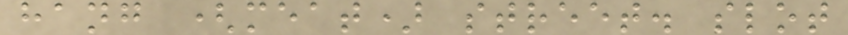hang (meat) street. slot
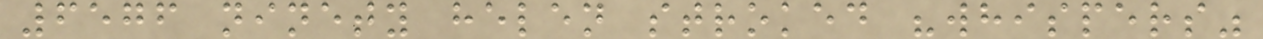6576 ninety helen stroked "whispers"
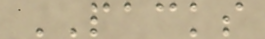PACKS
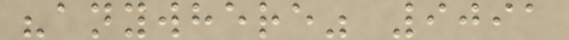"anywhere" 9091
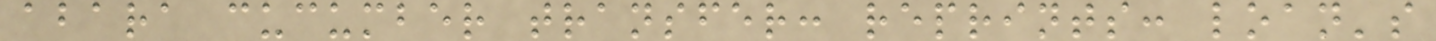abara cucumber transfer: reprints: loan's
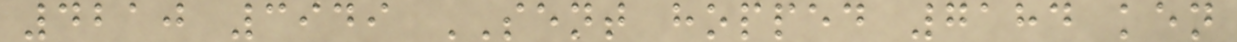4210 3949 SENT hopped 7184 ken
